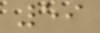59
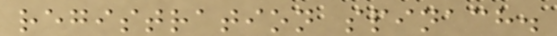registration spinach.
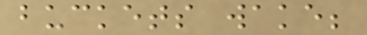buckets wake;
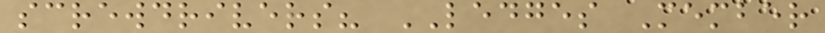screwdrivers? LEDGES Member
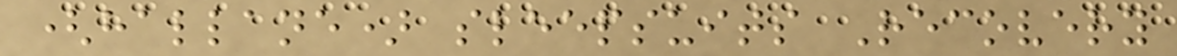(hallane) sleepsuits Recovery
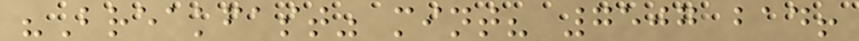"Breakfast" mint? 7507 bad!
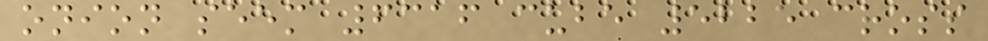onion seem 6316 cube 5225 cross
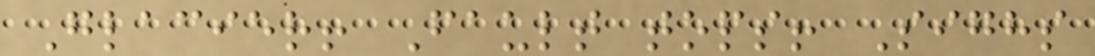Glacier! Fault tops! Sighs
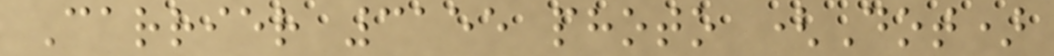Carrier 3155 photo (Dot)
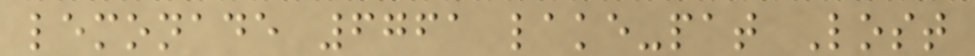lemonade 6761 lake-pat Lost
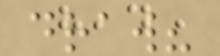draw?
